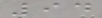94
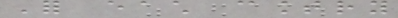For each country
